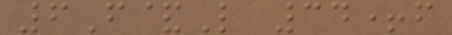6F&L 34+f
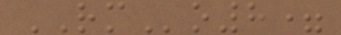RMo8=
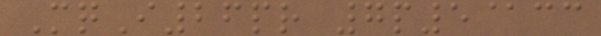MqI26pr 7p5@cc
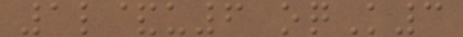1l&u6 oqK3
